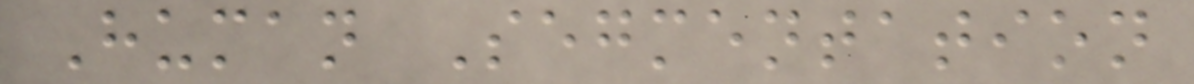Human Segmentation
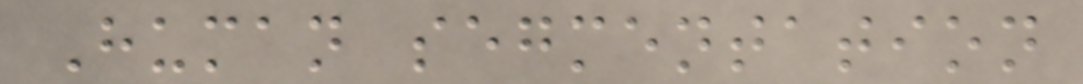Human segmentation
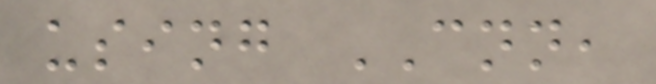using CNN,
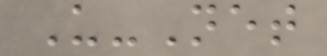U-Net
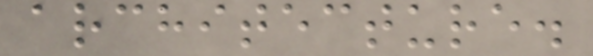architecture.
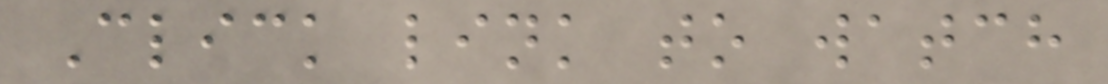Click link to watch
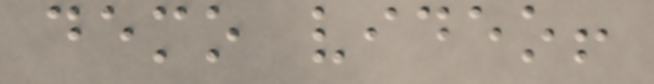demo video!
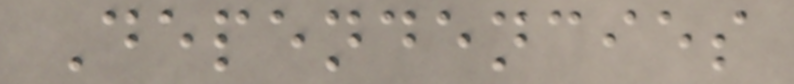Dependencies
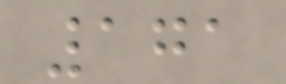171
